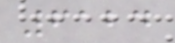6124
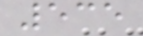535
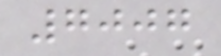7007
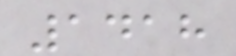1418
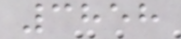3858
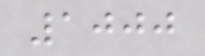1000
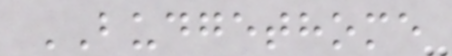BUDGETHOME
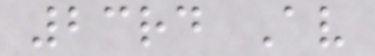23rd Av
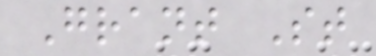Grant St
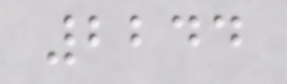2244
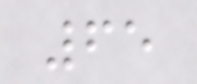65
